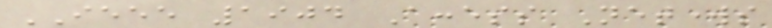IEEE 1904 Access Networks
